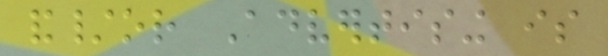and/or Advertising is
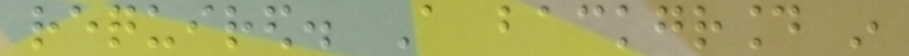required. A background in
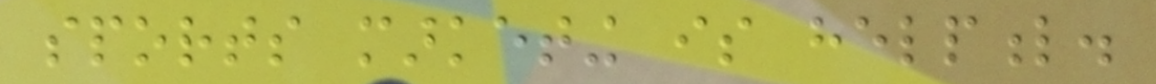sports marketing is helpful.
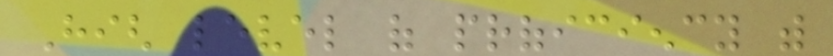High level of proficiency with
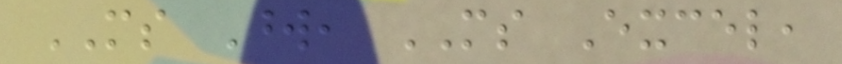MS Word, MS Excel,
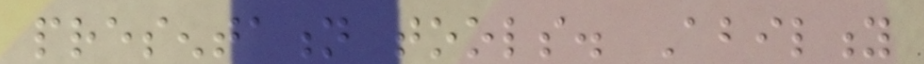presentation tools. Ability
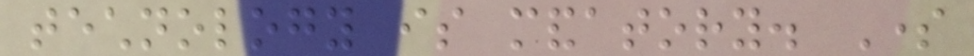technology is mandatory. Some
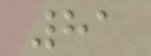81
